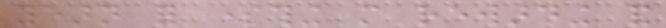yearn for something more rewarding and
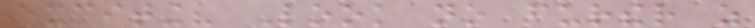exciting? Look no further as
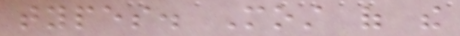types. Most of the
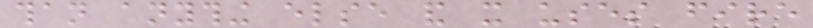than anything else and it uses fire
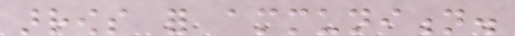arrows for ammunition.
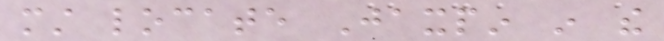must locate Jaxpin in the
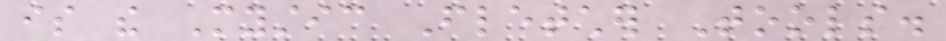is the Mystic Fletcher Tools.
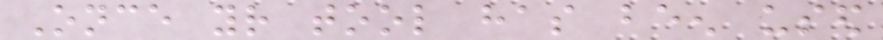Once your tool has been used
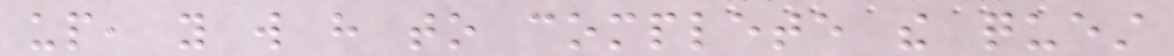up, you will have to complete the quest
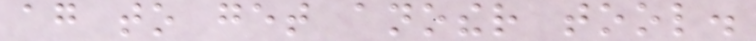again to get another tool.
